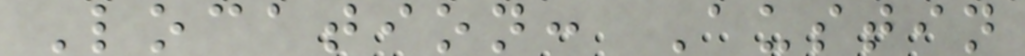Location: Austin
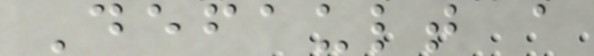Default a
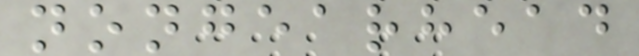nongearhead
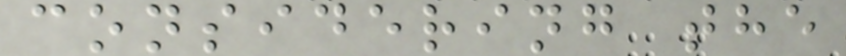considering the
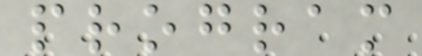program
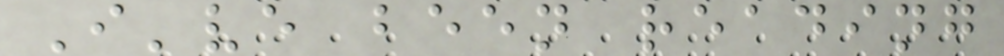I've been reading
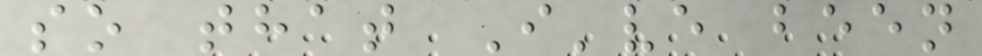so that I've been
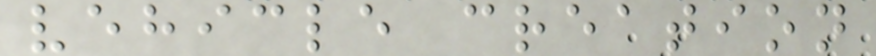vehicle creation
